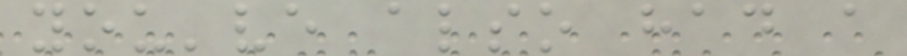you've also had a
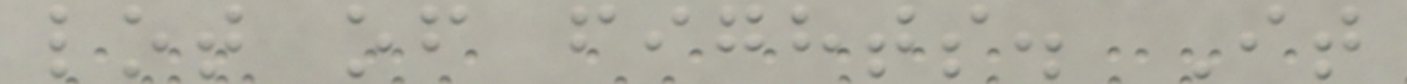lot of fights. It
